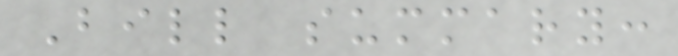Bill summary:
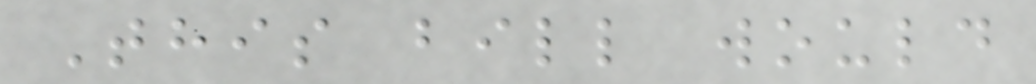This bill would
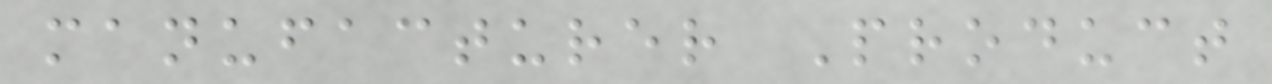manufacturer Product
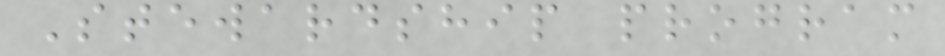Stewardship program
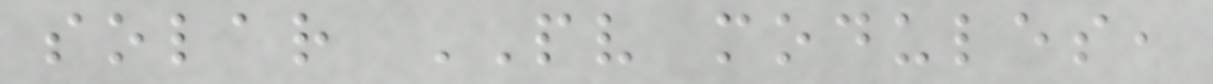solar PV modules,
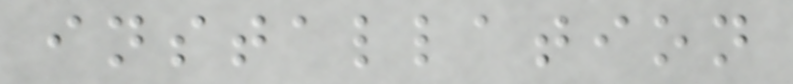installation
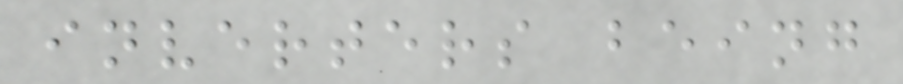inverters being
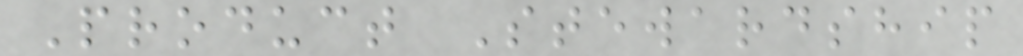Product Stewardship
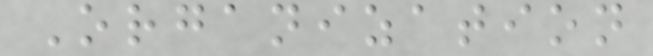Organization
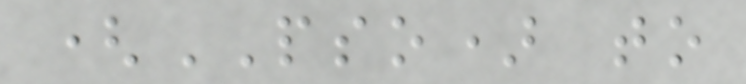(PSO) to
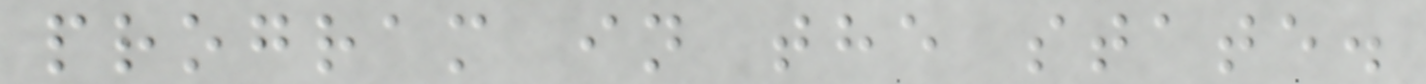program in the state.
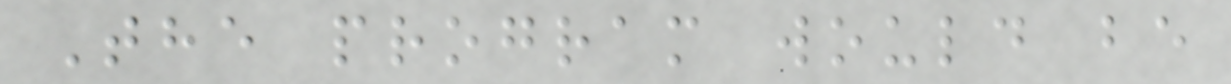The program would be
